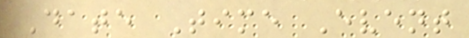Date Time Event
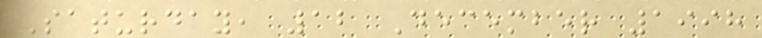Saturday, 12 December 1998
